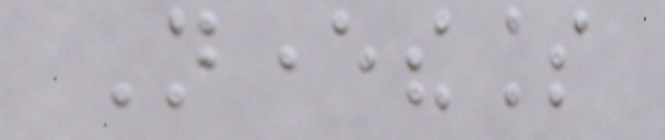Nevertheless
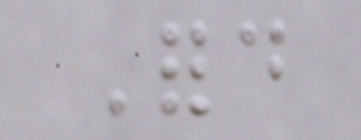Ford
